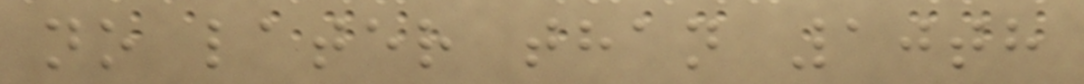no later than 10th
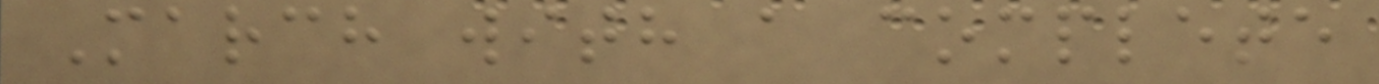March with a complete
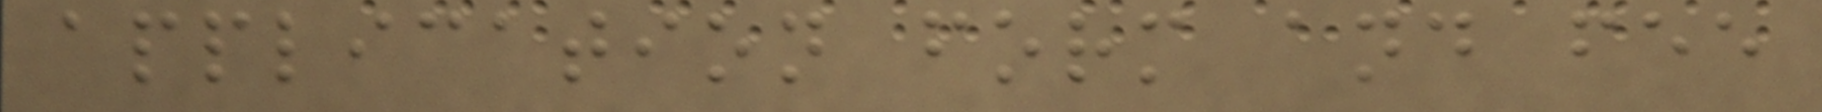application form and fee
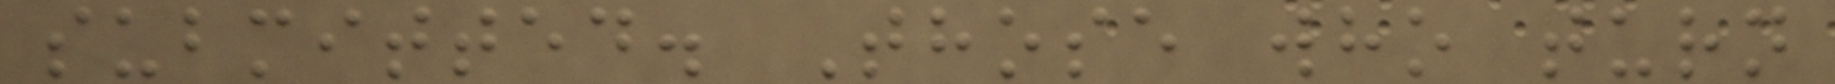submitted. Those who turn
